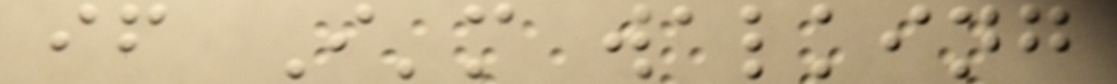if I'm walking
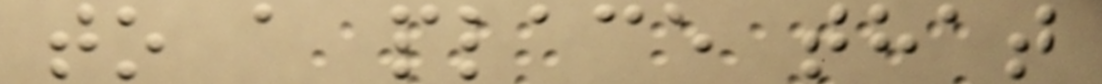to a place that
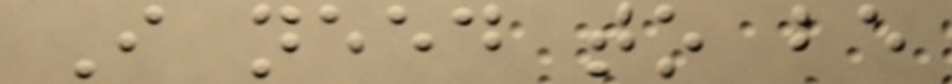I need to be
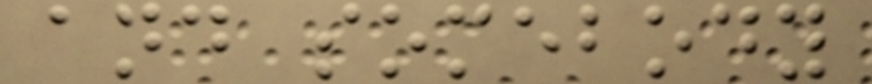and somebody
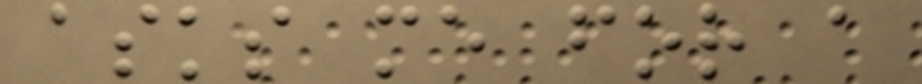asks me for a
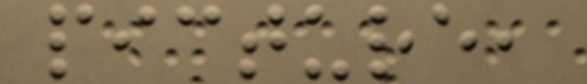picture,
